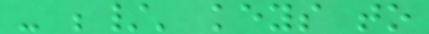- ;/' keys to
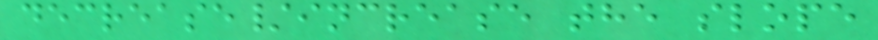decrease/increase the slope
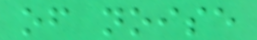of noise
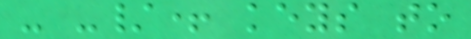- -/+ keys to
